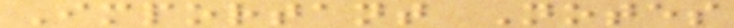Important Notes
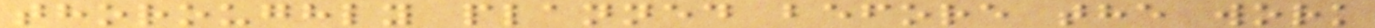thoroughly planned before the work
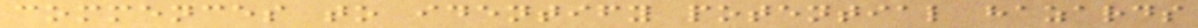commences to identify potential hazards
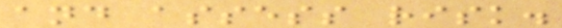and assess risk.
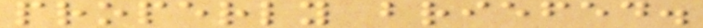properly briefed.
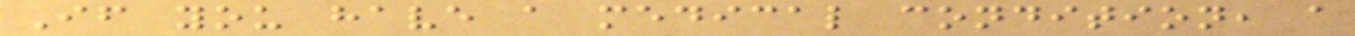If you have a medical condition, a
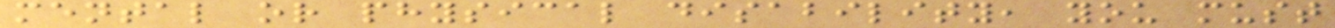mental or physical disability, you must
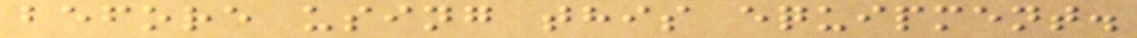before using this equipment.
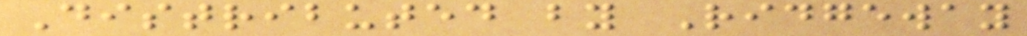Distributed by Ridgeway
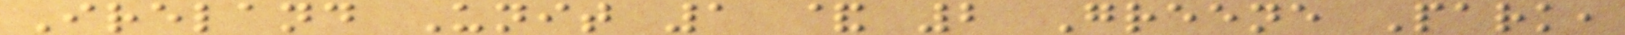Ireland Unit 1 & 2 Greene Park,
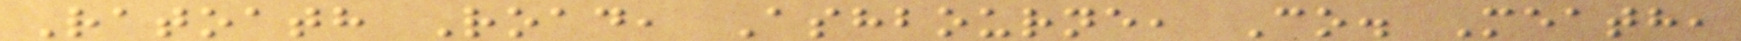Ratoath Road, Ashbourne, Co. Meath,
